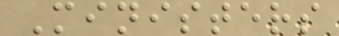Ministers
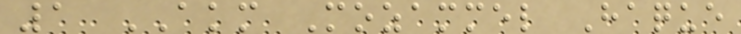1 AKM Mozammel Haque
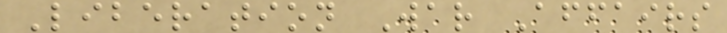Liberation War Affairs
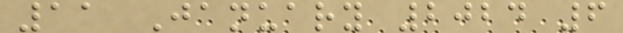11 January 2024 6
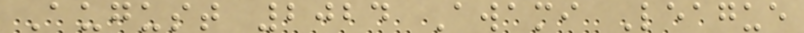August 2024 Awami League
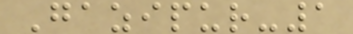Gazipur-1
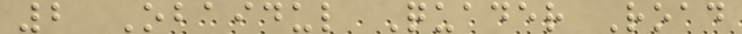2 Obaidul Quader Road
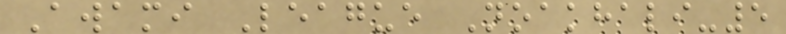Awami League Noakhali-5
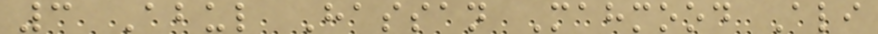3 Abul Hassan Mahmood Ali
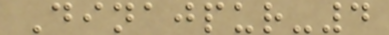Dinajpur-4
